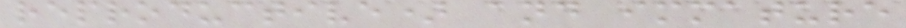reproductive) and immature
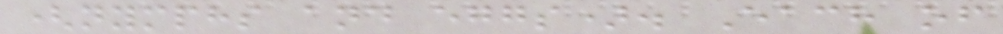(nymphs and eggs). Each of
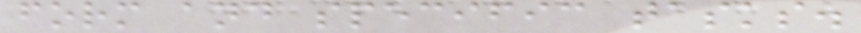form and specific tasks.
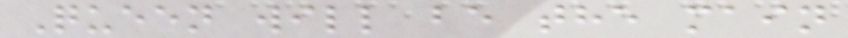Queen will be the main
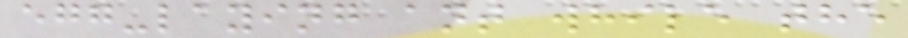egg-laying ant while the
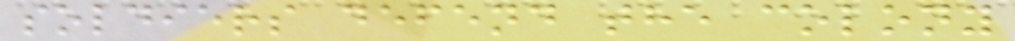soldiers defend the colony
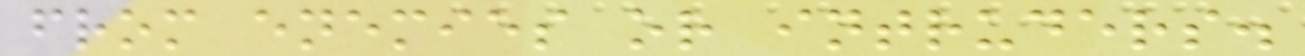from enemies or intruders.
